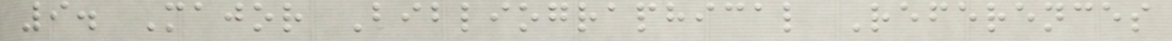9. Major Bibliographical References
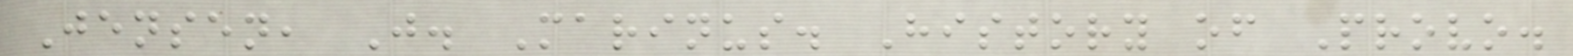Jensen, J. Marinus. History of Provo.
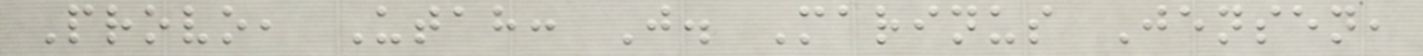Provo, Utah: J. Marinus Jensen,
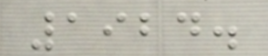1924.
